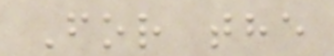For the
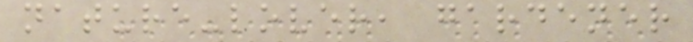nature-lover, gardener
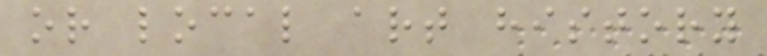or local art history
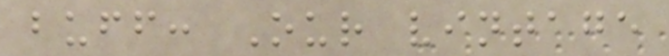buff: Our vintage
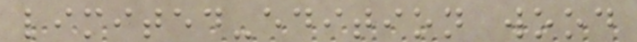limited-edition wood
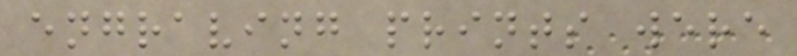engraving prints were
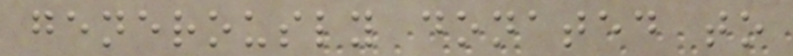generously donated to
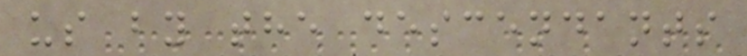us by the descendants
